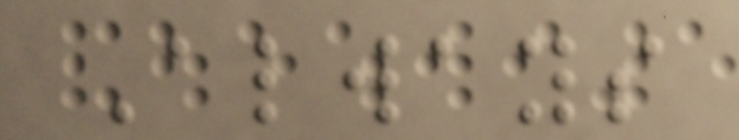Always
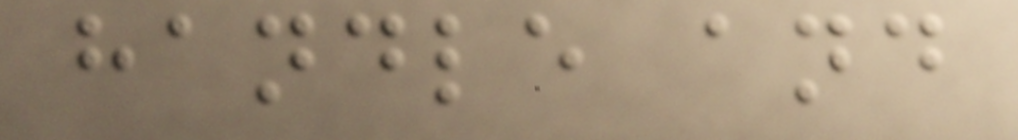handle and
